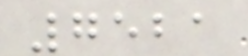7521
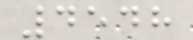4548
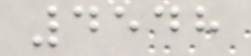4548
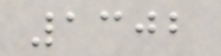1302
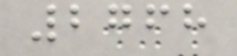2768
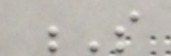S
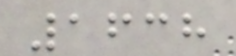1638
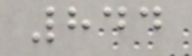844
